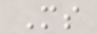Ms
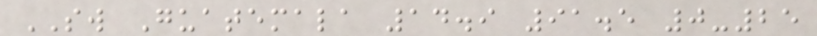SW Guatemala 14.9 91.5 0-25
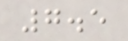7.5
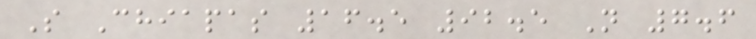S Chiapas 16.5 92.5 N 7.6
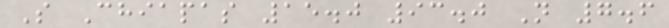S Chiapas 15.0 93.0 N 7.6
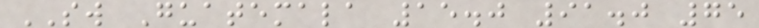SW Guatemala 15.0 91.0 75
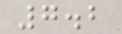7.2
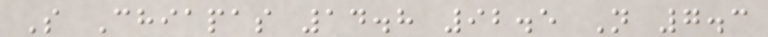S Chiapas 14.8 92.5 N 7.3
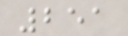251
